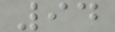94
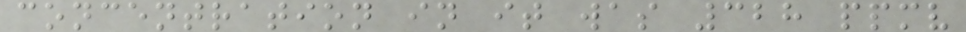concentration in it was 328 ppmv
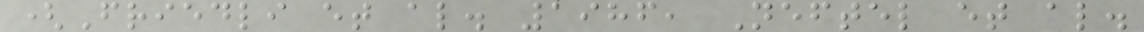(Friedli et al. 1986, Neftel et al.
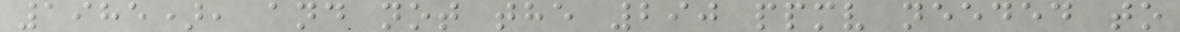1985), and not the 290 ppmv needed to
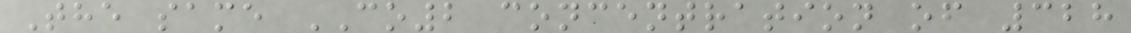The same CO2 concentration of 328
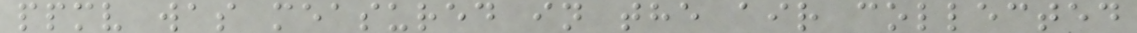ppmv was measured in the air collected
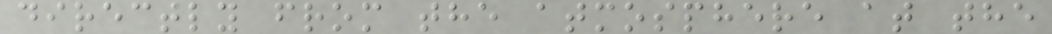directly from the atmosphere at the
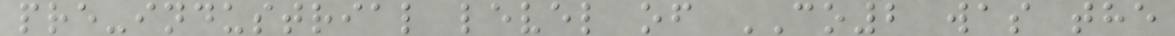pre-industrial level of CO2 was the
